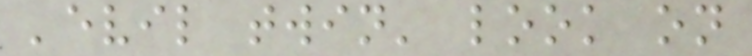'evil twin' look on
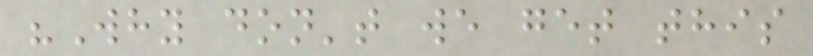"Why don't we get this
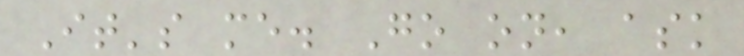It's me. Go on, ask
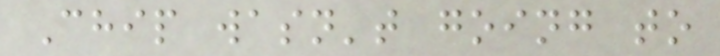Chip wasn't going to
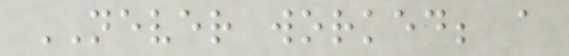NEVER worked; a
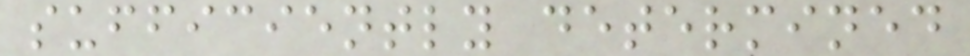sufficiently determined
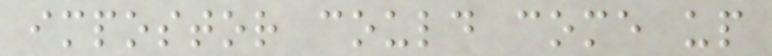impostor could come up
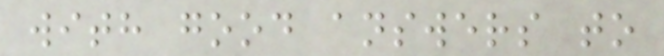with good answers to
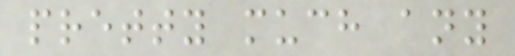pretty much any
